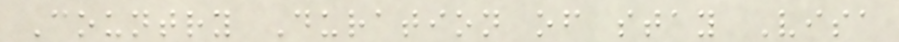Country Duration of stay Visa
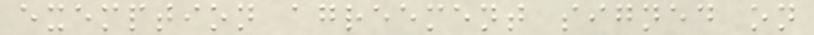exemption agreement signed on
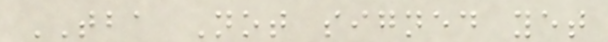TBA Not signed yet
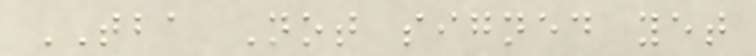TBA Not signed yet
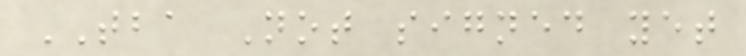TBA Not signed yet
